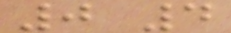0 4
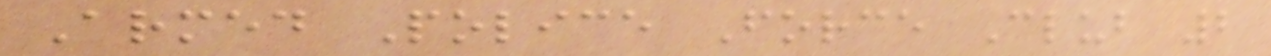Armed Police Force Club 2
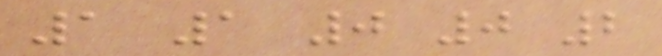1 1 0 0 2
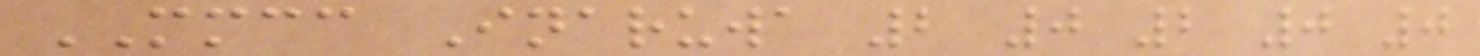MMCC Inaruwa 2 0 2 0 0
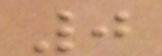0
